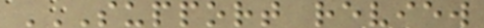SUPPORT REVIEW
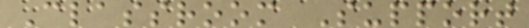Classroom Support
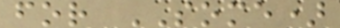for SOME)
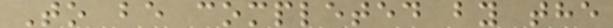To be completed by the
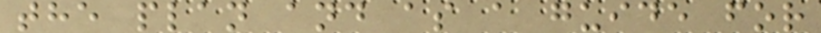the plan and as a guide for
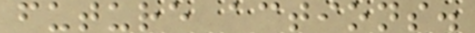future actions.
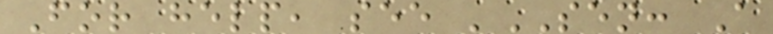For help, see 'SEN: A
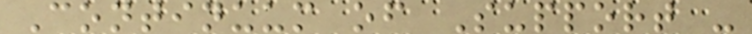Continuum of Support -
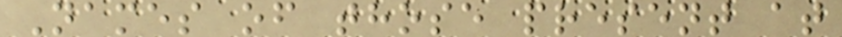Names of those present at
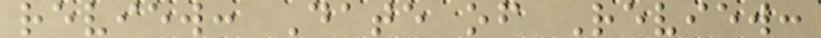review: Date of Review:
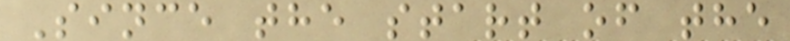Since the start of the
